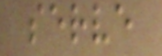serve
